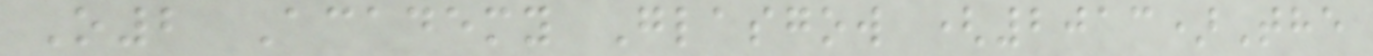O2 Academy Glasgow (2013)The
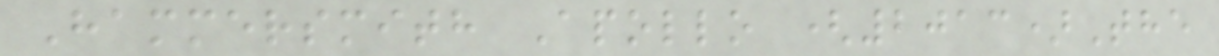Hammersmith Apollo (2013)The
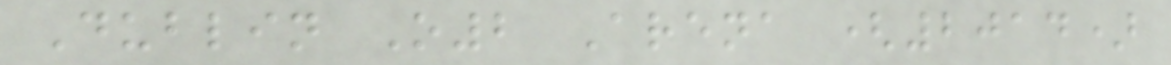Dublin O2 Arena (2014)
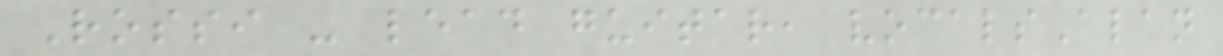Rossi - lead guitar, vocalsAlan
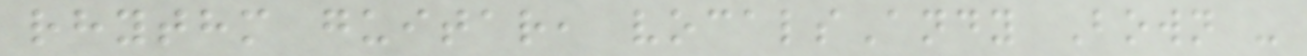rhythm guitar, vocalsAndy Bown -
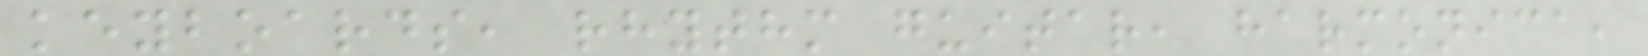keyboards, rhythm guitar, harmonica,
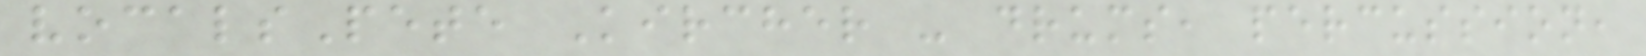vocalsPete Kircher - drums, percussion,
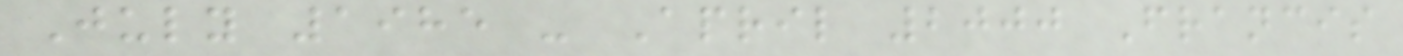July 1985 - April 2000 Francis
